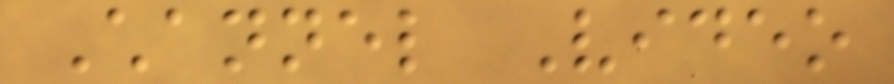Channel Video
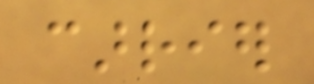carrier
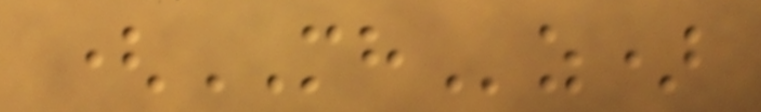(MHz)
